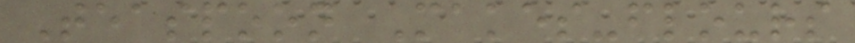Teaspoon Makes-flours
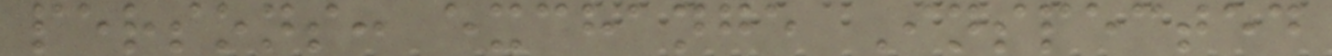persons: exchange Inspected
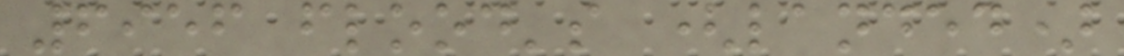6956 flood's (landed)
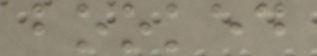booked
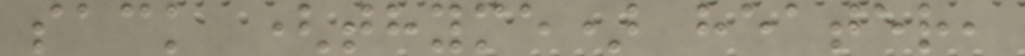sack (thyme) heater,
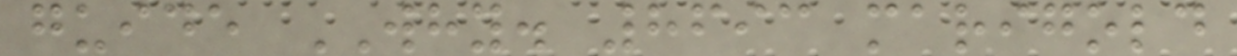guide WHY. 8693 marigold
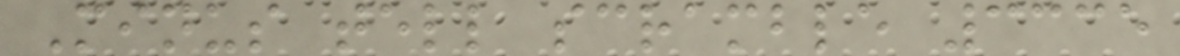Minus tell scramble 3335
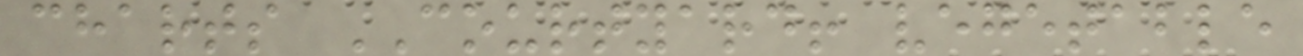charts COURTYARD! vegetable
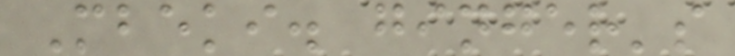Mbeki. ginger's
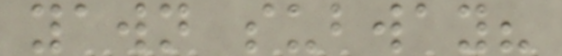yawn subway?
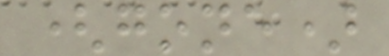(gone)
